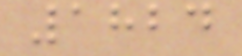1824
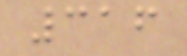316
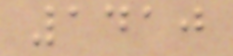1410
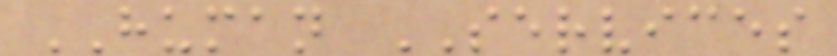HUMAN SERVICES
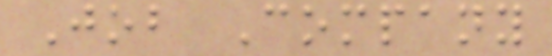Job Company
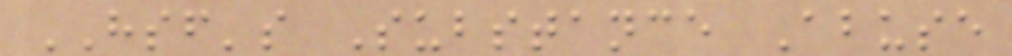HSF's Substance Abuse
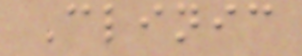Clinic
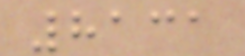8131
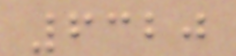6320
